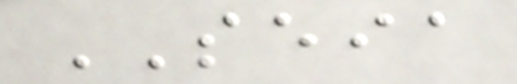SEIA
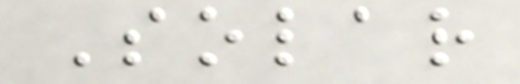Solar
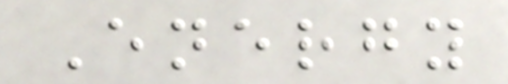Energy
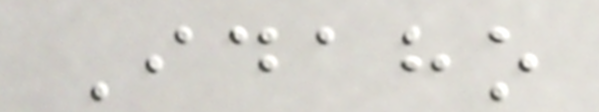Idaho
